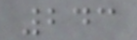243
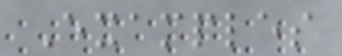Examples
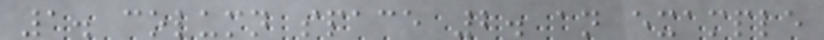1. column space 2. an example
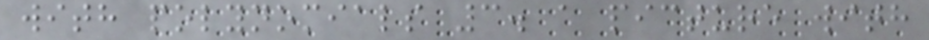with polynomials 3. a picture with
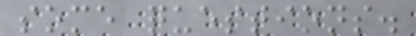some questions.
